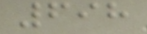698
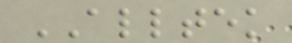ALLTEK
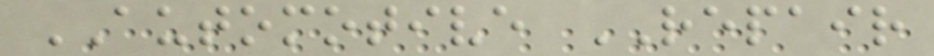AUTOMOTIVE REPAIR
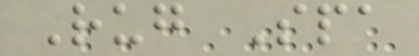Rug Spa
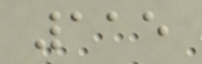115
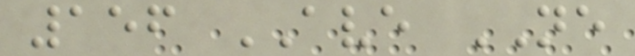156 AVE NE
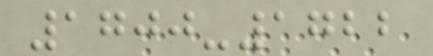1700-1722
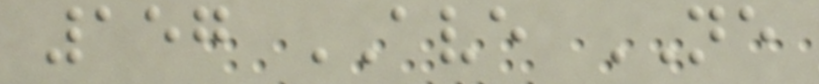157 AVE NE
